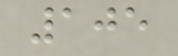105
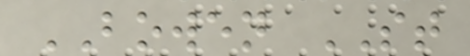BOWEN ST
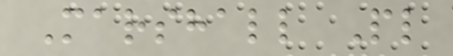Marshall Pl
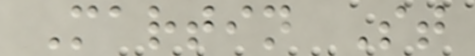Martin St
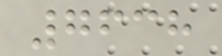7638
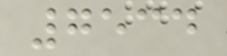7534
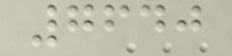7640
